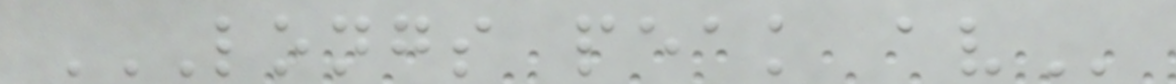LONGS PEAK AV
